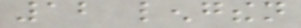12 lengthen
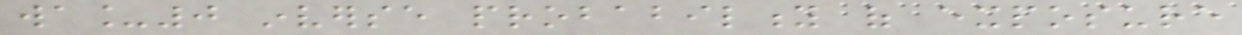wa_0 inverse probability of exposure
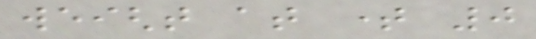weight at time 0
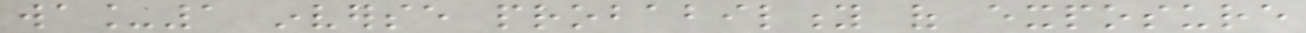wa_1 inverse probability of exposure
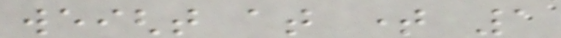weight at time 1
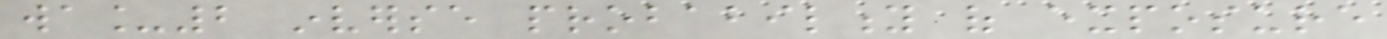wa_2 inverse probability of exposure
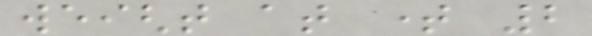weight at time 2
